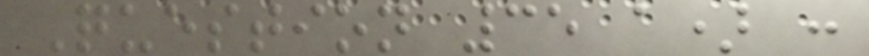Question 35 a) :
